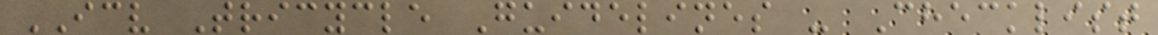ICV Tricycle Guidelines - Checklist
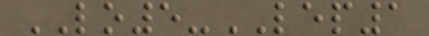LO5-LEP1
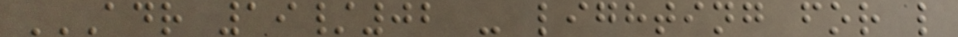ADR 19/02 - LIGHTING FOR L
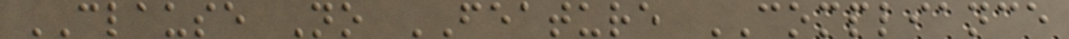CLAUSE No FEATURE COMPLIANCE
